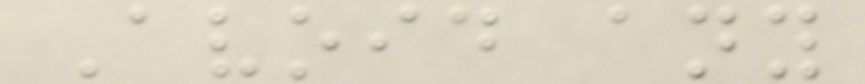Avoid any
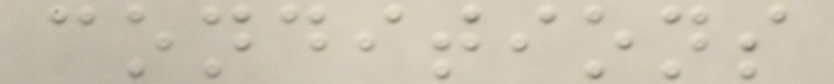conditions
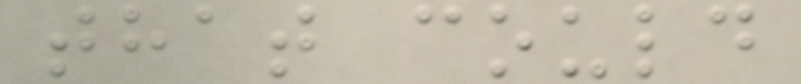that could
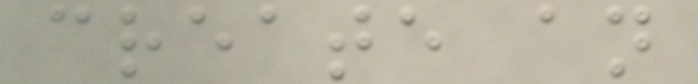create an
